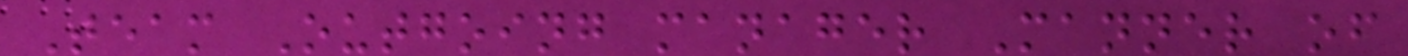Team Outgoing manager Manner of
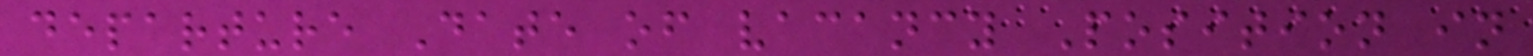departure Date of vacancy Position in
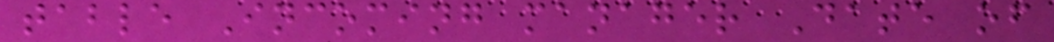table Incoming manager Date of
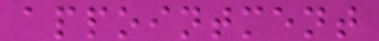appointment
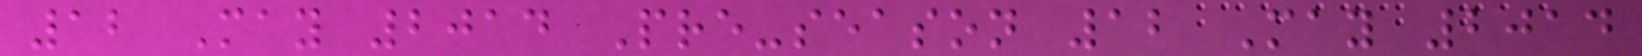12 May 2014 Pre-season 12 May 2014
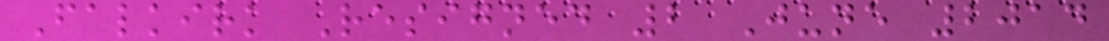Falkirk Resigned 2 June 2014
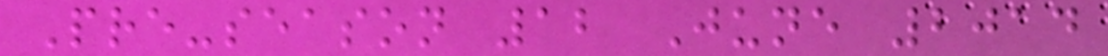Pre-season 12 June 2014
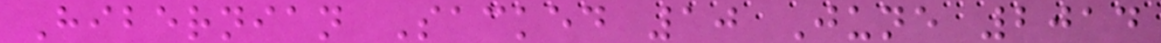Hibernian Sacked 10 June 2014
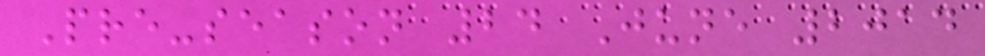Pre-season 24 June 2014
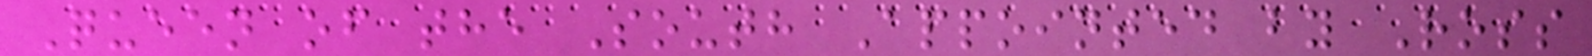Queen of the South Appointed by Ross
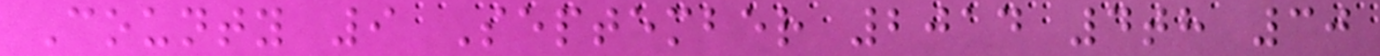County 9 September 2014 4th 30
